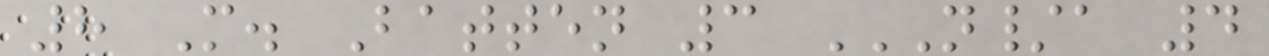8 M. Batten 3 N/A 4
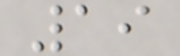19
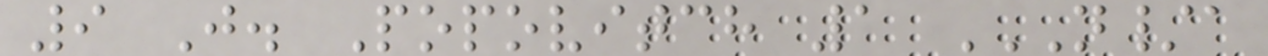9 J. Popovitch 1 N/A
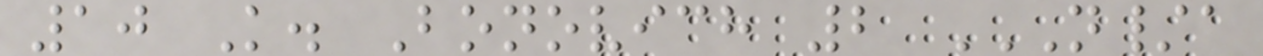10 K. Bonovich 2 N/A
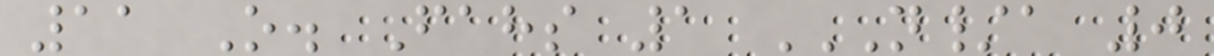11 O. Fahs 1 N/A 0
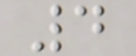4
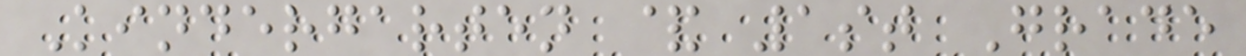Kindergarten & 1st Grade
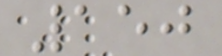150
